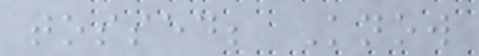tossed; Know
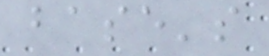base's
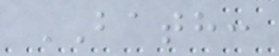BATH:
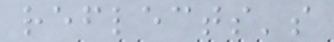reflects's
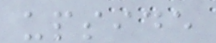upside
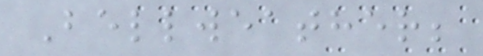Bellweather;
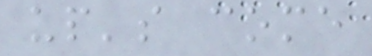up's come
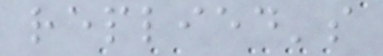replied's
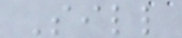Sill
